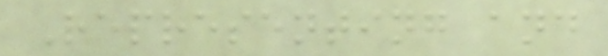Representing and
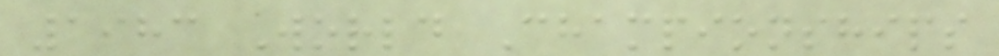1983 World Championships
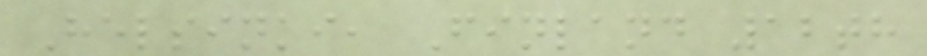Helsinki, Finland 12th
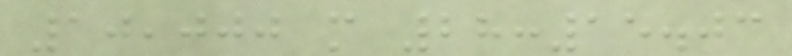10,000 m 28:15.03
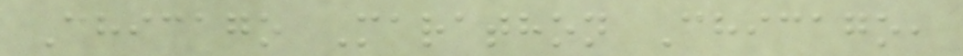Chicago Marathon Chicago,
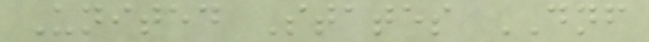United States DNF
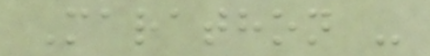Marathon -
